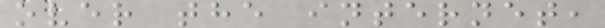over the internet,
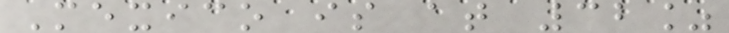Mexico is at 32%
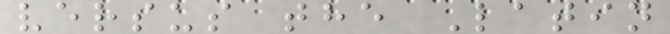versus the Latin
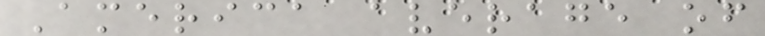America average of
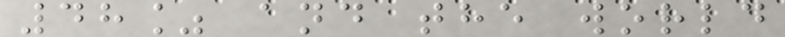48% and the world
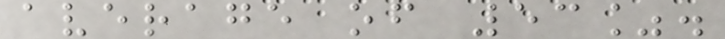average of 53%.
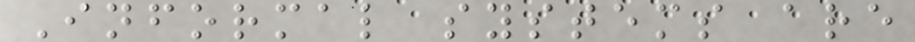Informal systems are
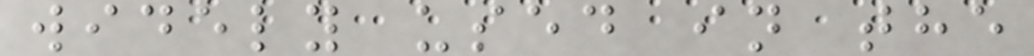widely used in the
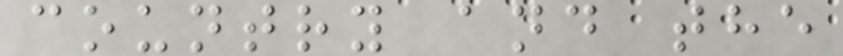country and the
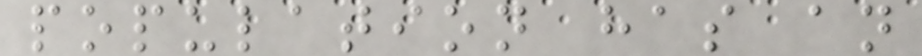population has an
